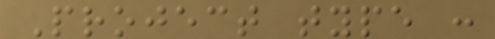Project type :
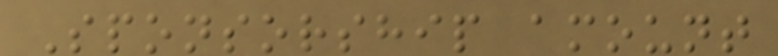Sponsorship amount
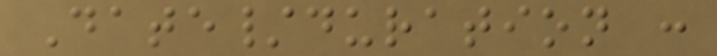Date/duration :
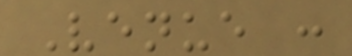Venue :
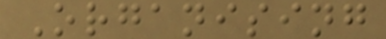Organising
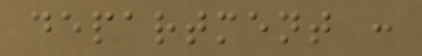department :
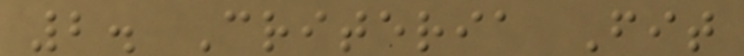2. Criteria Fit
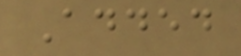Added
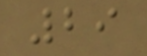29
